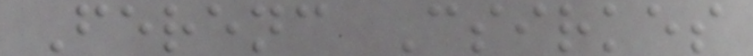Ferenc Csirkes
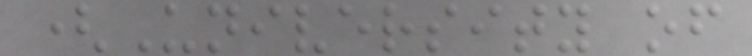(University of
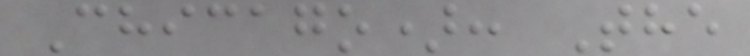Chicago): The
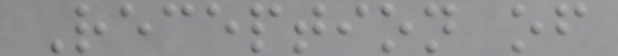Reception of
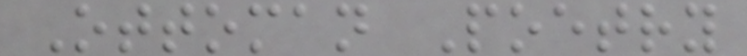Ottoman Poetry
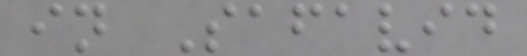in Safavid
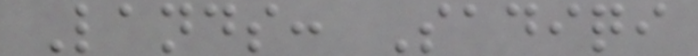Lands: Sadiqi
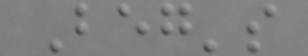Beg's
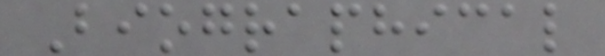Biographical
